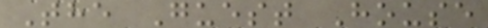The Guest House
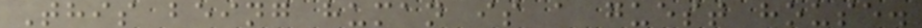This being human is a guest house.
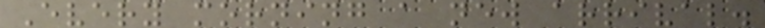Every morning a new arrival.
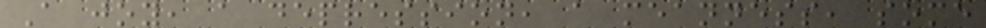A joy, a depression, a meanness, some
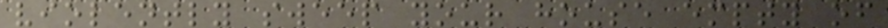violently sweep your house empty of
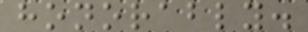honorably.
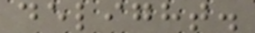delight.
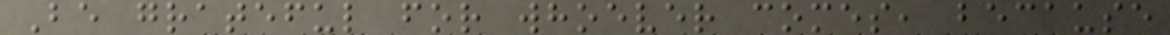Be grateful for whoever comes, because
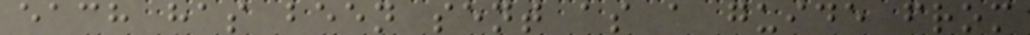each has been sent as a guide from
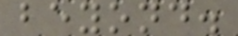beyond.
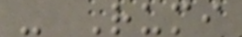- Rumi
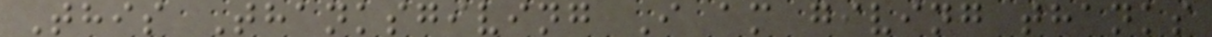This Thanksgiving I am giving thanks
